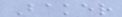Baker
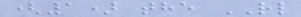(1) the RL
